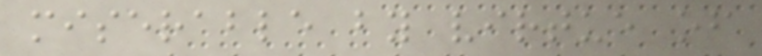miserable by virtue of
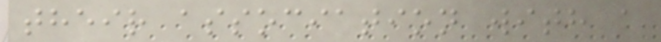their association with a
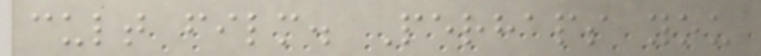cult film. Perhaps you
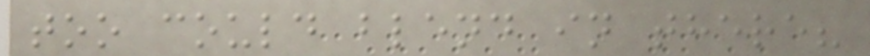too could blend in there?
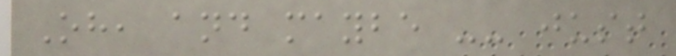Oh, and maybe -- just
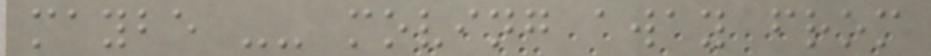maybe -- moving away from
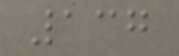137
